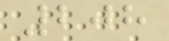208
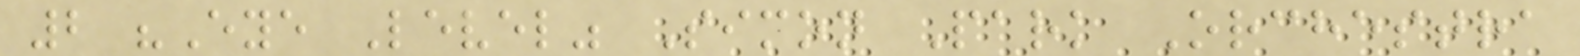2 "Eye Level" Simon Park Orchestra
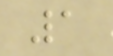1
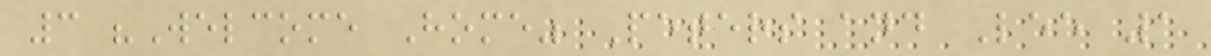3 "Welcome Home" Peters and Lee 1
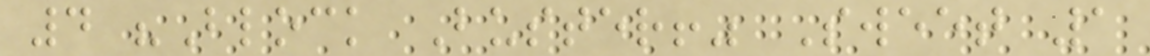4 "Block Buster!" Sweet 1
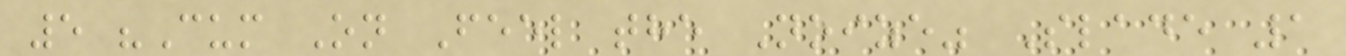5 "Cum On Feel the Noize" Slade 1
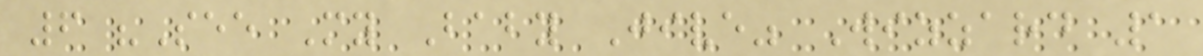6 "See My Baby Jive" Wizzard 1
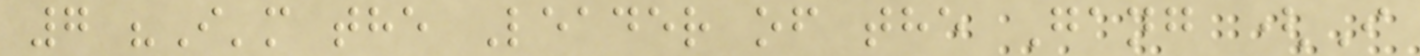7 "I'm the Leader of the Gang (I
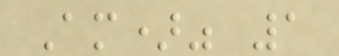Am)" 1
